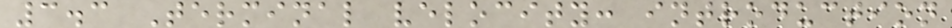3.3 Terminal velocity: introduction
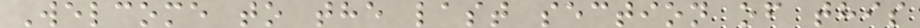Welcome to the last section of this
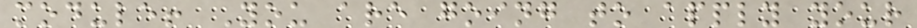module! You are going to apply your
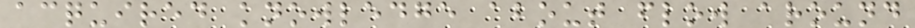acquired knowledge about flow around
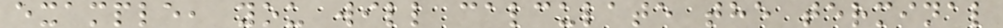example, you will calculate the terminal
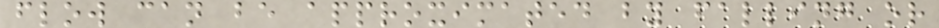flow can be approximated by falling or
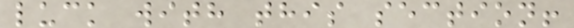luck with this section!
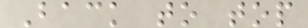Back to top
